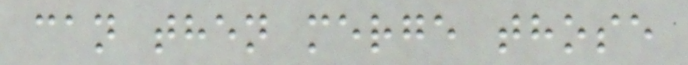can then merge those
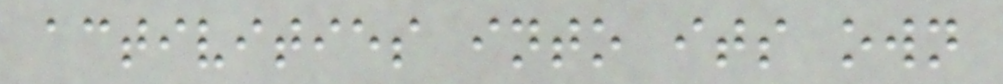activities into its own
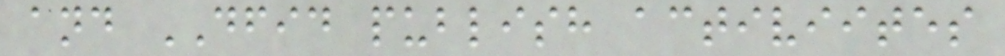and DFID publish activiites
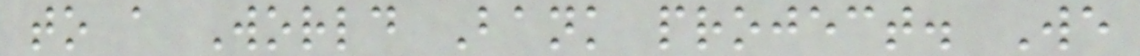to a World Bank project. We
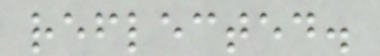reflected.
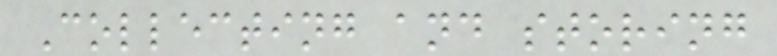Collecting and storing
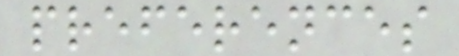preferences
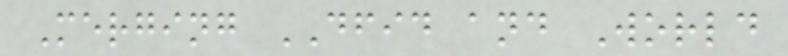Merging DFID and World
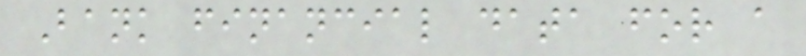Bank financial data for a
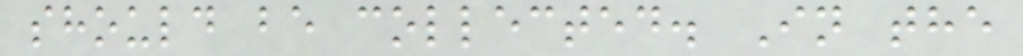should be collected. In the
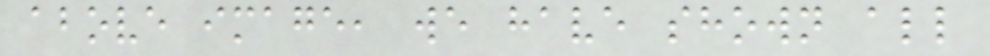above image, we have shown all
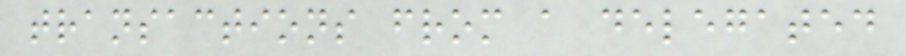transactions from a delegated
